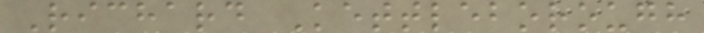Richard Kettleborough
